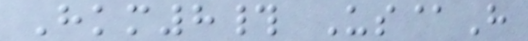Hkm8# Us@H
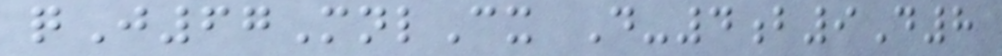qJ67MnlCx D-4b9D8
